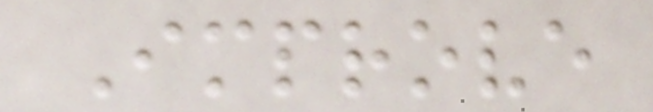Improve
